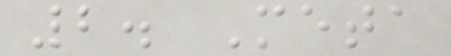2. Meta
